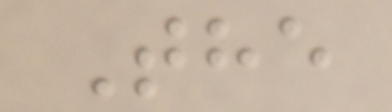The
